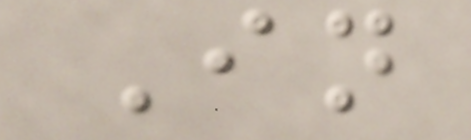In
